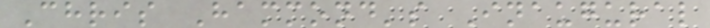Chris Hammond's Inaugural
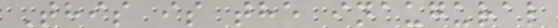This is the inaugural
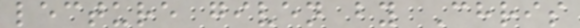lecture given by Chris
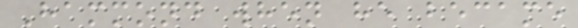Hammond when he became
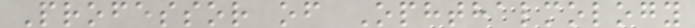Professor of Ophthalmology
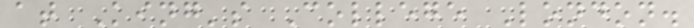at King's College London.
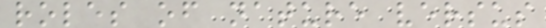roles of nature versus
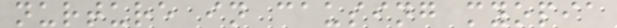nurture in causing myopia
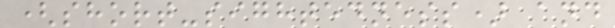(short-sightedness) and
